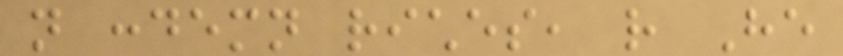not condemn riches, rather He
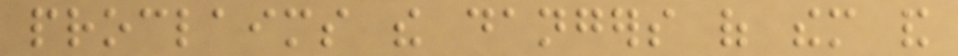proclaims the dangers of them and
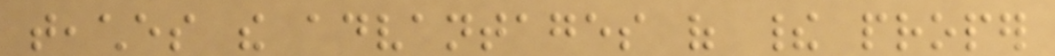teaches the advantages of their proper
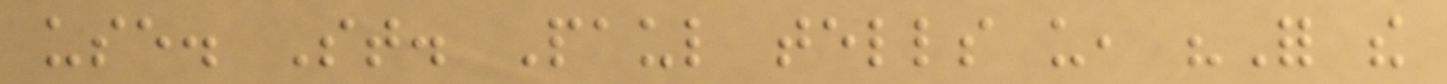use. St. Paul tells us, "For the
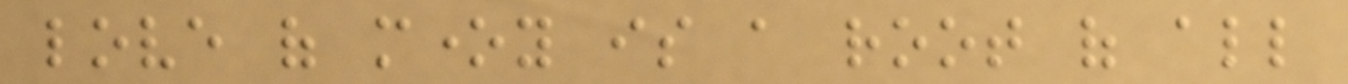love of money is a root of all
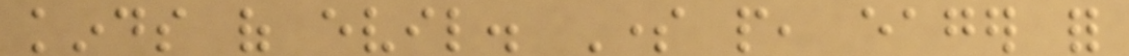kinds of evil. Some people, eager for
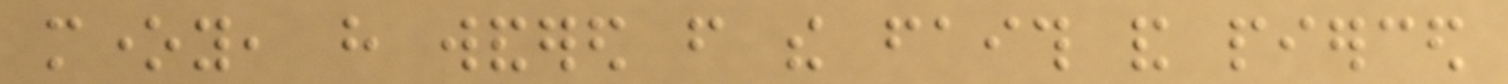money, have wandered from the faith and pierced
